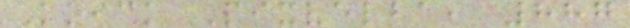Koick Pixvelba, 887
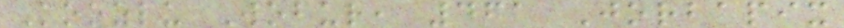Koozlu Wobur, 461 Jorbapix
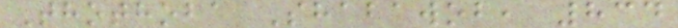Thothoba Shabawob, 834
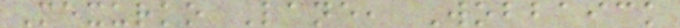Mexurko Lane, Wobbaick
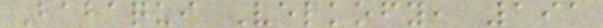Babaqui Velkofy, 191
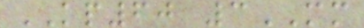KP60 3MM
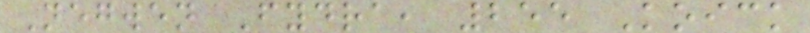Negwen Fydra, 255 Koick
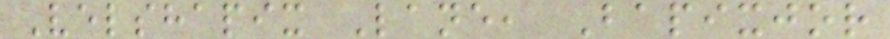Velshapix Lane, Bapixjor
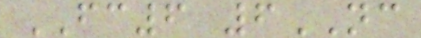FC6 6NC
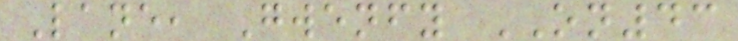Lane, Gwenfy ON43
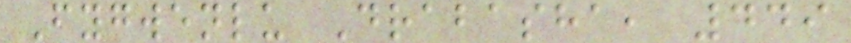Fygwenlu Drabasha, 449
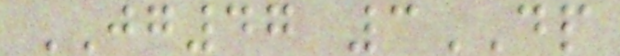JG47 3DP
